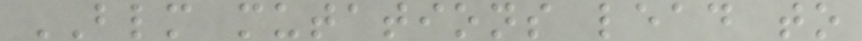BLM mutations lead to
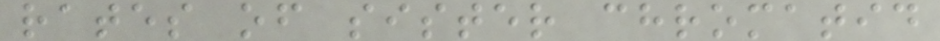rates of sister chromatid
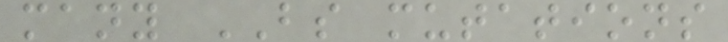many BS mutations
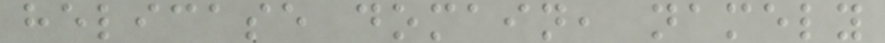helicase domain, namely
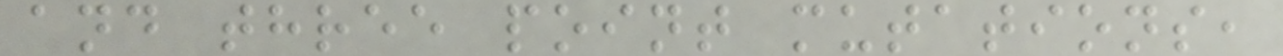and three point mutations,
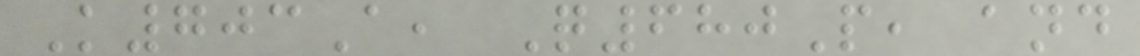K703A, Q680P, and
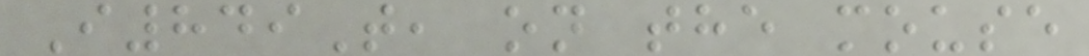I849T, on the mouse
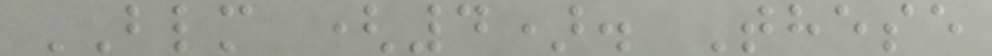BLM (4). These
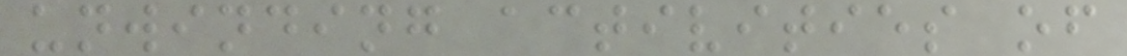unwinding activities of
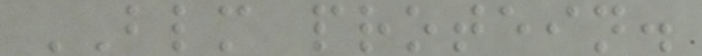BLM protein.
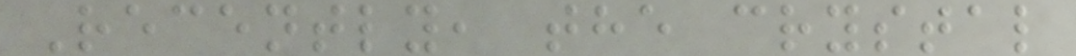Recently, the crystal
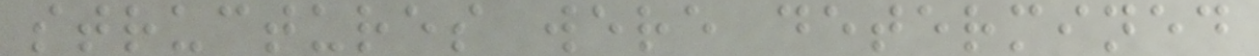structures were determined
